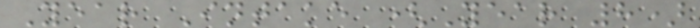Year Intake (Year 8)
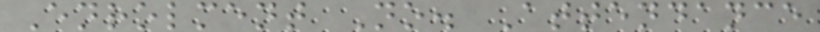Enrolment No. Attendance
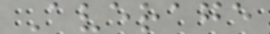Average
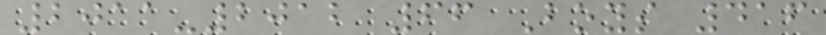2011-2012 66 Boys 416
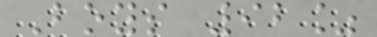Boys 92%
